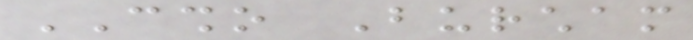CSHO Burcham
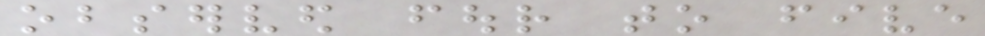observed four to five
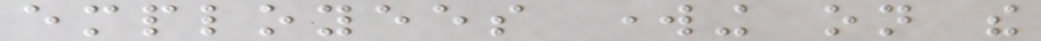employees working on the
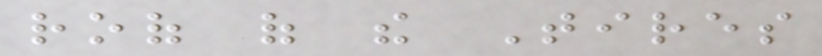roof of the Tires
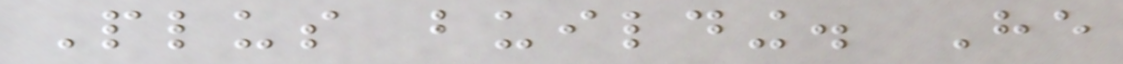Plus building. He
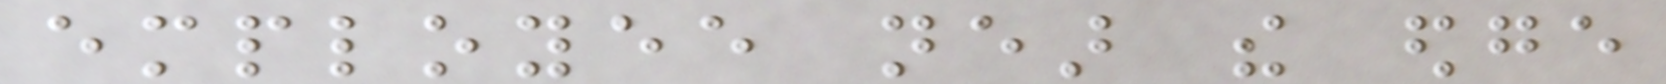employee near the edge
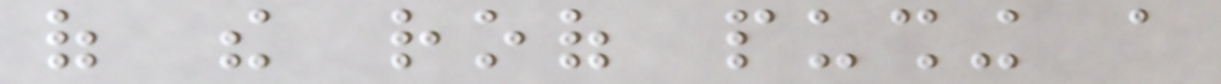of the roof pushing a
